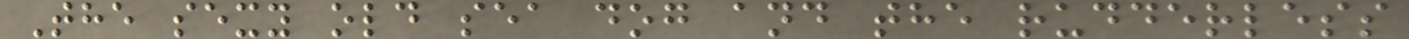The sexy old sea dog and the rudderless
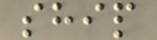ship
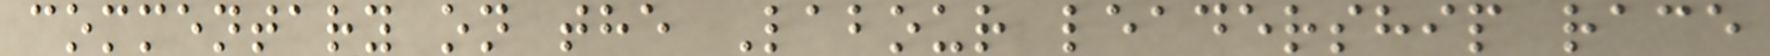commentary on the Labour leadership race
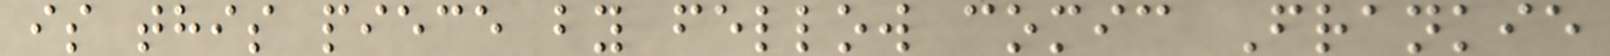is this piece by fellow comic Frankie
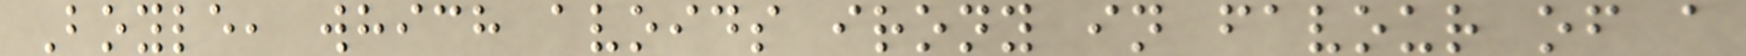Boyle, which avoids irony in favour of a
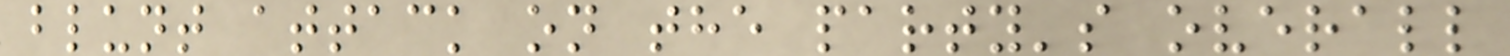blunt attack on the party's overall
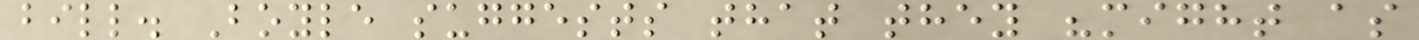bill. Boyle suggests that they "might as
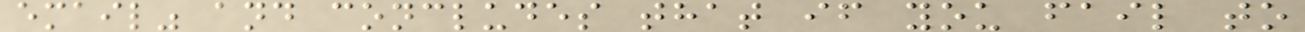email" and concludes that if you fail to
